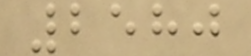2580
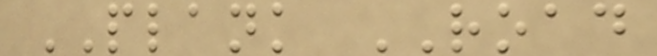PLANK ROAD
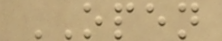OPEN
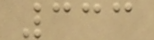333
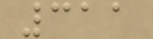311
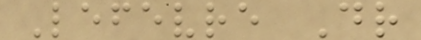Lefevre Dr
